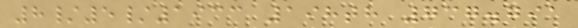8/5/1933 198th 737.791
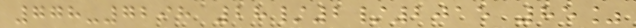778-7298 28/2/2015 85%
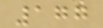177
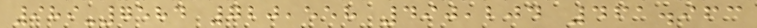989-7584 720,558 490,204 461.963
